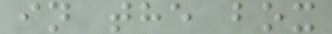in the box
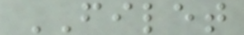FILET
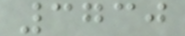3730
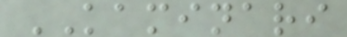KAMINARI
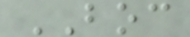BOC
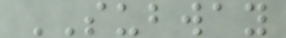SUBWAY
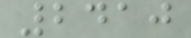2410
